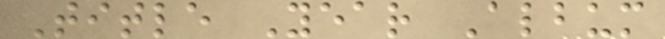Title Year Album
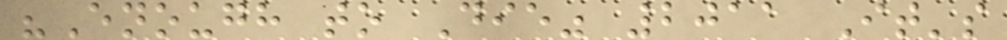"Enough to Die" 2011 It's
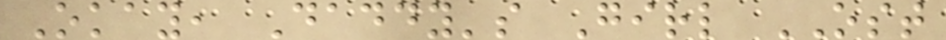Okay, Daddy's Girl OST
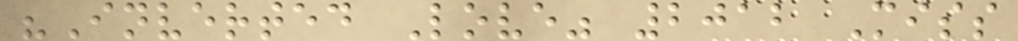"Inverted Love" 2012 Miss
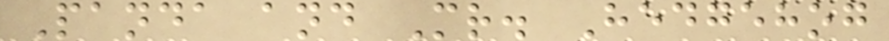Panda and Mr. Hedgehog
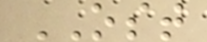OST
